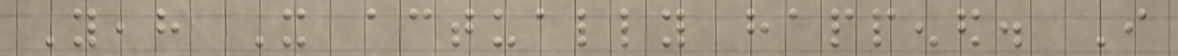Yeah It actually happened. I
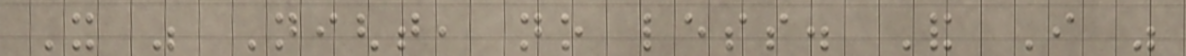It was Night, no less. And I was
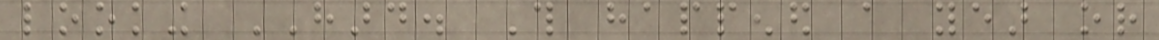looking HARD. This happened a year or
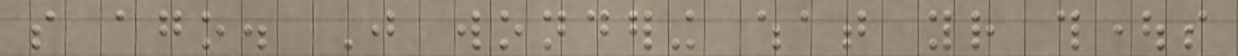so ago. Just wondering what your thoughts
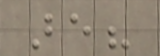are?
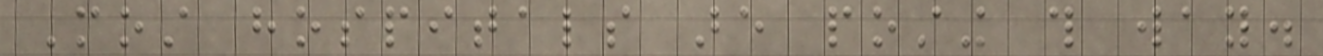Most hospitals are posting this way.
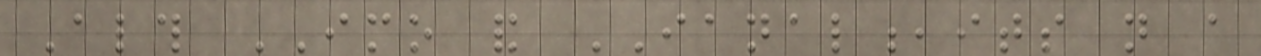Although IMO and IANAL,its not a
